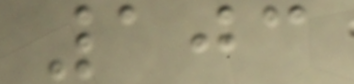103
